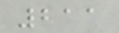211
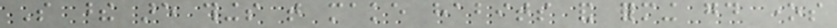So these are things that make habits and forming good ones
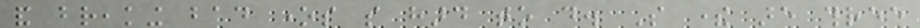and breaking bad ones so hard to do. So there are three
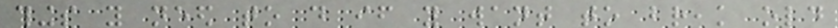things you need to do if you want to break old
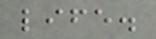life.
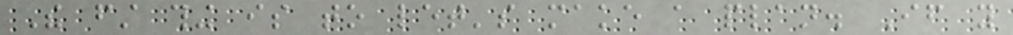The first thing is to let's make a plan. If you
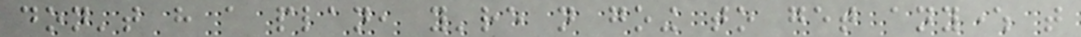don't have a plan, you're not going to get anywhere that
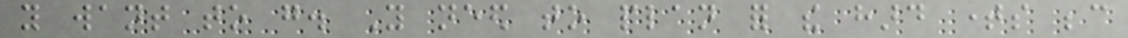you want to go. You need to plan for the hard times because
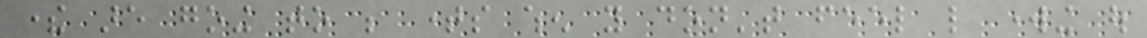there are going to be times when you don't feel like working out
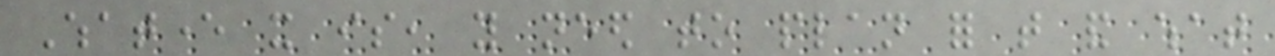Whatever it is, you need to plan for that and what
